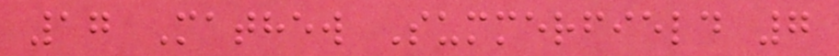17 Mathew Summerfield 7
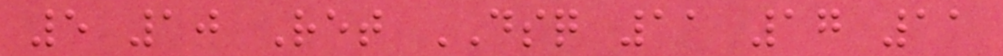5 10 Ret DSQ 11 17 11
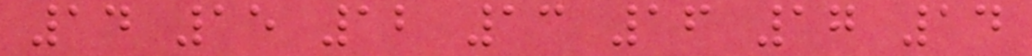14 15 12 13 16 17 14
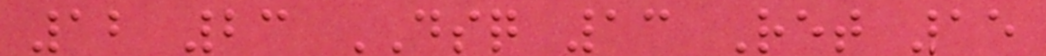12 23 DSQ 13 Ret 15
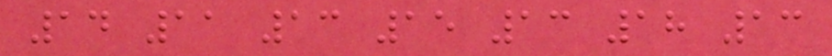14 11 13 15 13 18 13
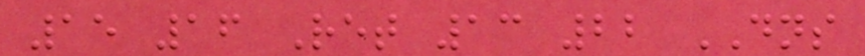15 16 Ret 13 22 DNS
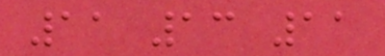11 13 11
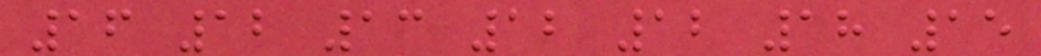16 12 13 12 12 18 15
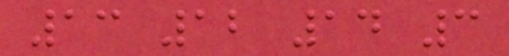13 12 14 3
